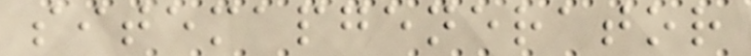sitemapgenerator
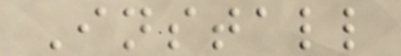Install
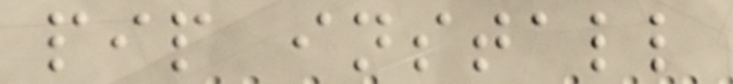pip install
